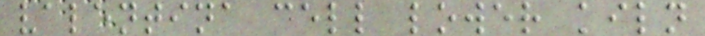valentina cell lower kiln
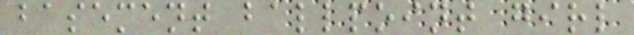basement ballpoint girl
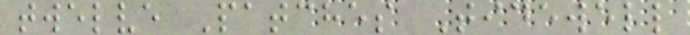twelve Patches Tidewell
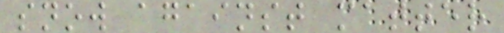snow against matter
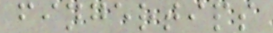fingertips
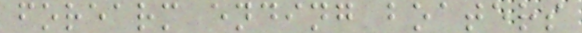forearm ending boaters
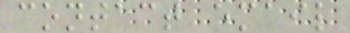contact email
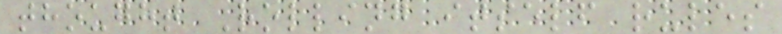thought Rolling itself rules
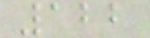122
